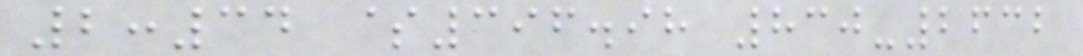2:34 $396.98 830-2632
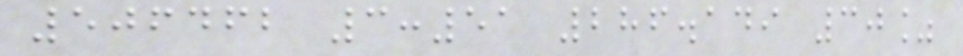506462 3:51 286.149 30%
